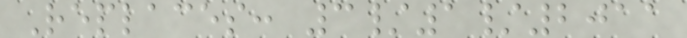Replaces: 3/1/2011
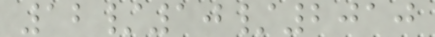12/10/2010
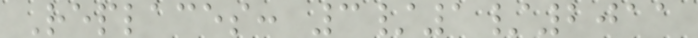Replaces: 3/1/2011
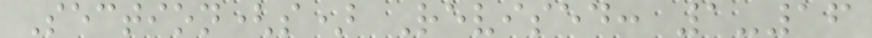Section(s) Revised: 1-16
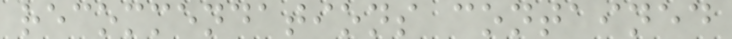recommendations contained
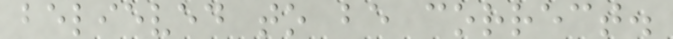believed to be correct.
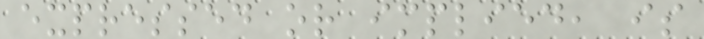expressed or implied, is
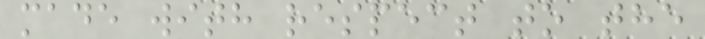made with respect to the
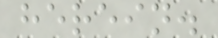herein.
